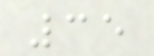35
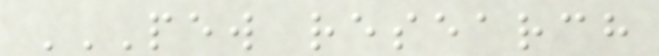PEW RESEARCH
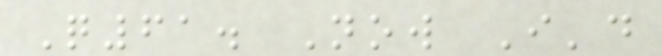Q61. Now I'd
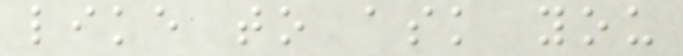like to ask you
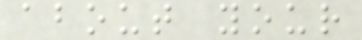about your
